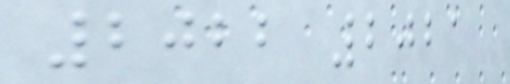2022 2021
